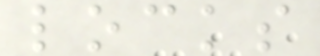locks
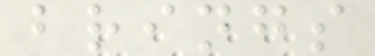brings
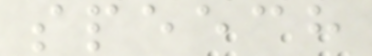speech
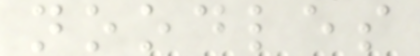noodles
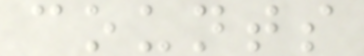counts
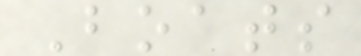Boats
